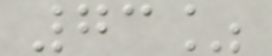73%
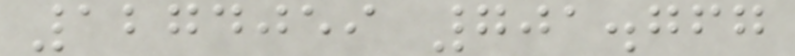1274059 701.767
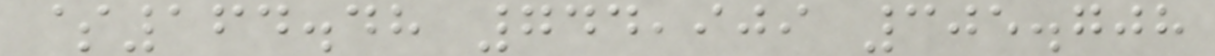$164.48 744,909 305.708
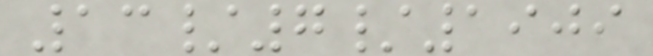13/7/1909
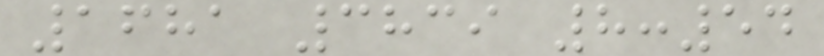1681 3839 8:54
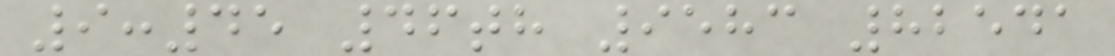9:45 46th 9583 82541
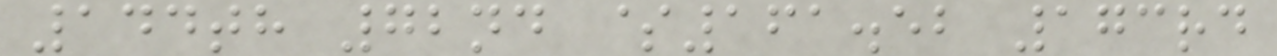144th 72nd $161.52 173rd
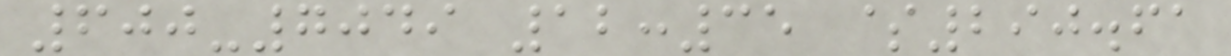600-7049 12:35 $290.61
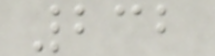232
